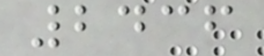2436
